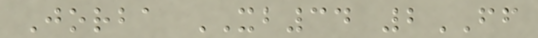Jorba XB34 2FF
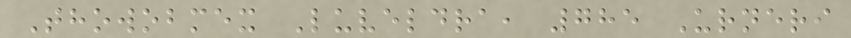Thowobmex Luveldra, 785 Urneri
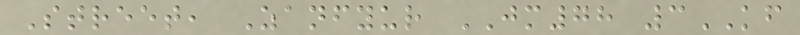Street, Zanfyur JM78 3KF
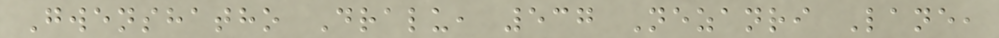Gwenshatho Dralu, 537 Nezanri Lane,
